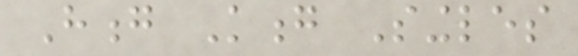Hong Kong Singles
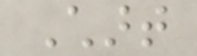Chart
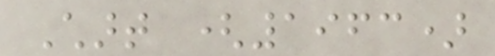Chart (1963)
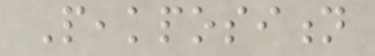Peakposition
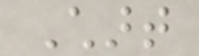Chart
